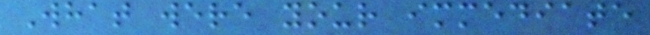What were your immediate
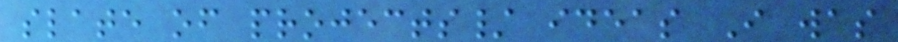slate of projects/ ideas I was
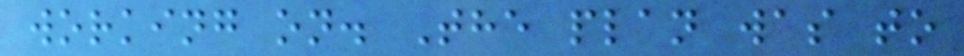working on. The plan was to
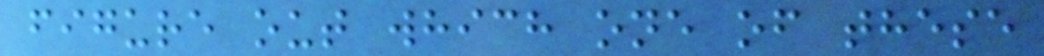figure out which one of these
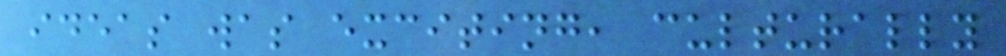ideas was exciting, culturally
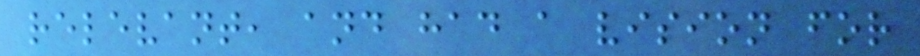relevant, and had a vision for
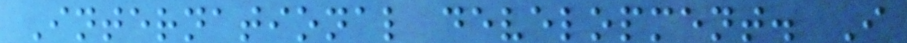International development. I
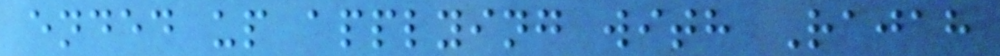ended up applying with Rajah
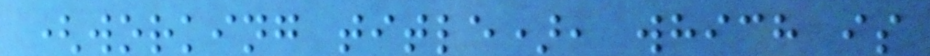(working title), which is
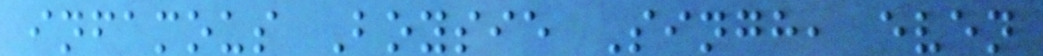infamous Boysie Singh, even
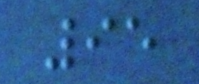95
